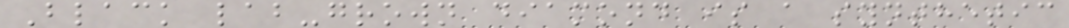Black lab-grown diamond is a synthetic
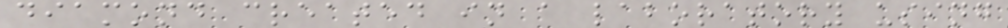diamond created in a laboratory using
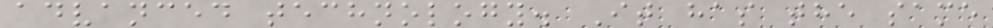advanced technology. It has the same
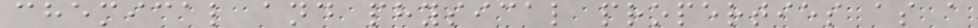chemical and physical properties as a
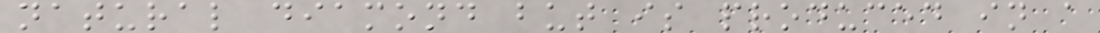natural diamond but is produced in a
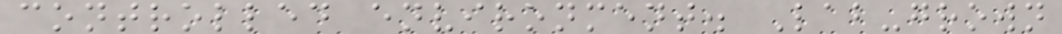controlled environment. Lab-grown
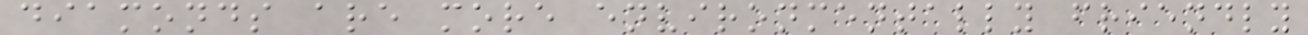diamonds are more environmentally friendly
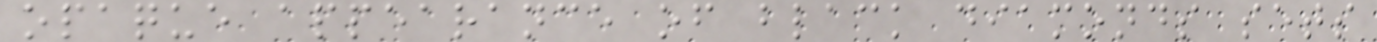opaque appearance of black diamonds sets
